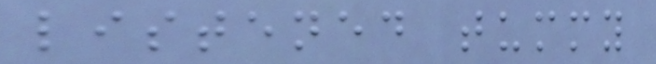listened tummy
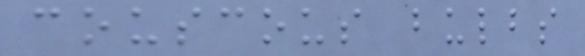couscous bulbs
